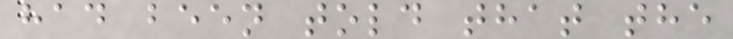had been told that the
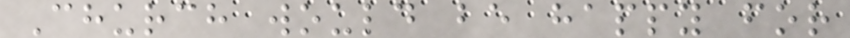Church would be happy for
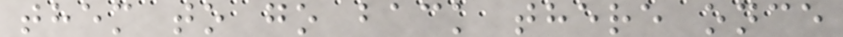them to go back there once
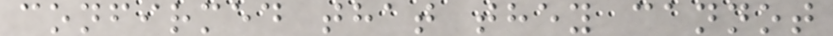confirmed that they cannot
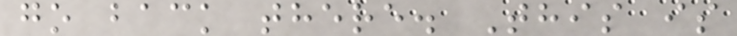go back there. This is
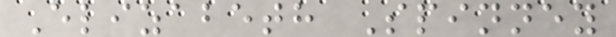Elizabeth Spinney
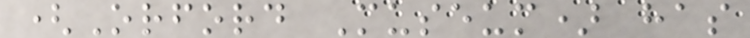(Orford Museum) has
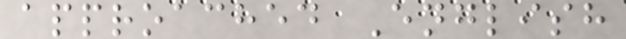approached English
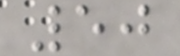50
